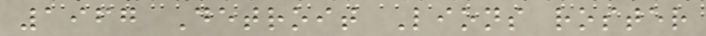1967 Detroit Lions roster
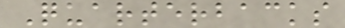Quarterbacks
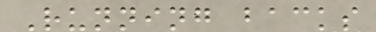Running backs
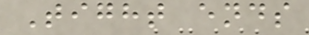Tight ends
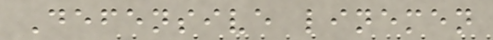Defensive linemen
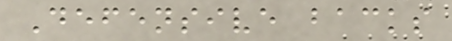Defensive backs
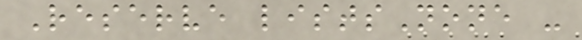Reserve listsNone -
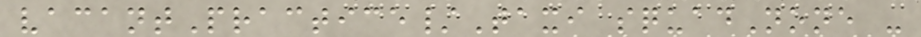vacantPractice/Taxi squadNone -
